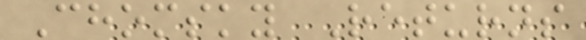Chomsky Returns
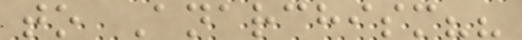to Anarchism??
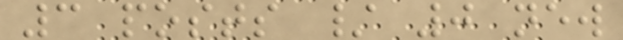3 posts / 0 new
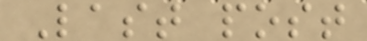Last post
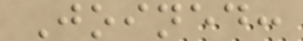Joined:
